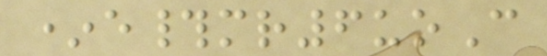*e#mr6uoC
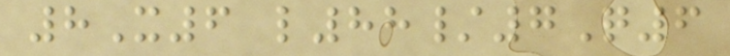8X6 l88/7Q6
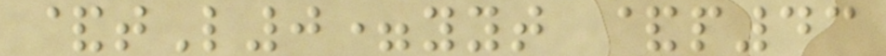&tL0=yyt &p43
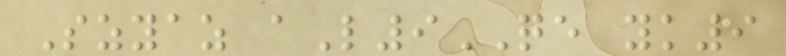Szyaz aL9QE yk9
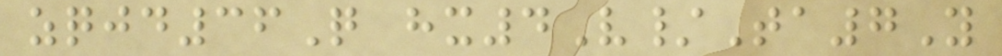zqjd36Q hx4V/Ta7Y
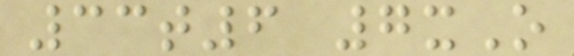33t6 7xO
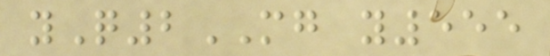yQ2MG y555
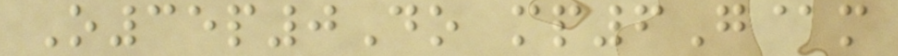O35p0Do mp6G@m
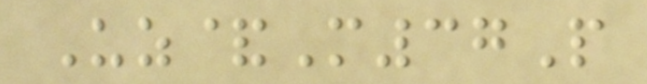Uz&M37P
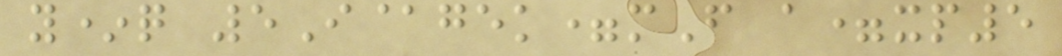y*q 5I@gek=mF a=xp5
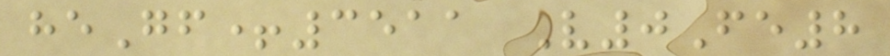heGf+3511 V0Fe8
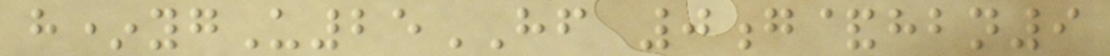h*ygU25HF 0g&hbn9
